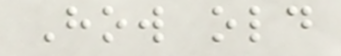How old
